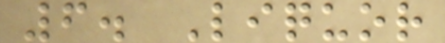6. Liquor
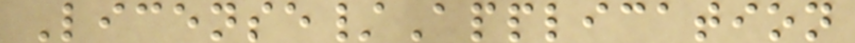License/Application
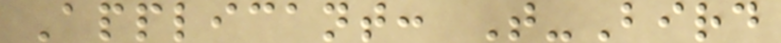Applicant: T-Bird
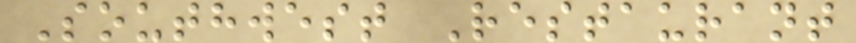Southwest Restaurant
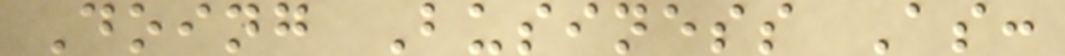Doing Business As:
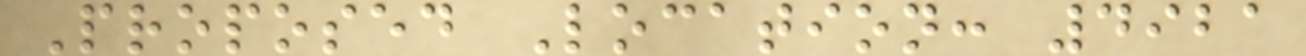Proposed Location: 4921
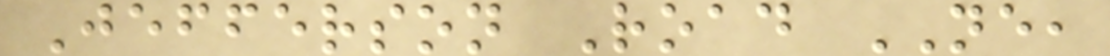Jefferson Road NE,
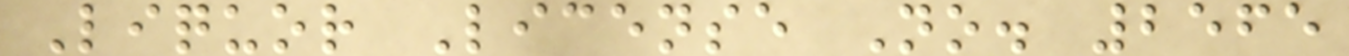Liquor License No. 2565
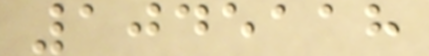1045118
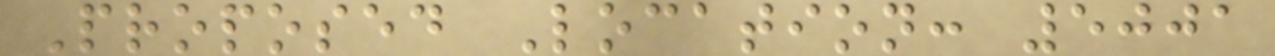Proposed Location: 5001
